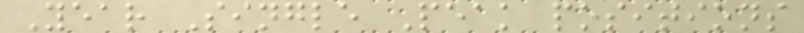Year Single Peak positions
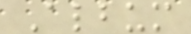Album
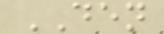DEN
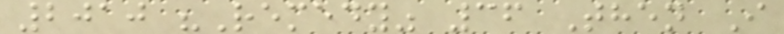2010 "Remedy" 36 Then I
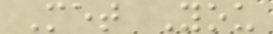Met You
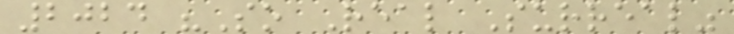2024 "So Real Surreal"
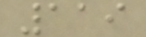119
